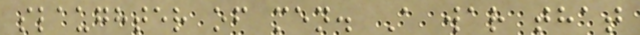slaughter of men. A war that
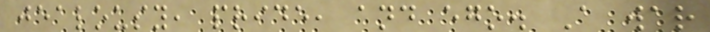jealousy, pride, and ego. A war
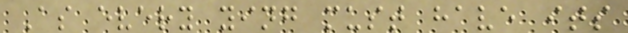As every ying must have its
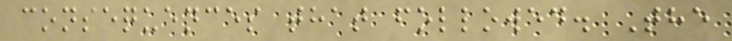consequences that followed. The
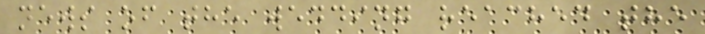news of the wedding reached the
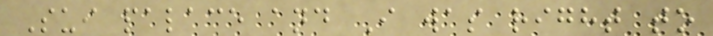Sui palace and I was right to
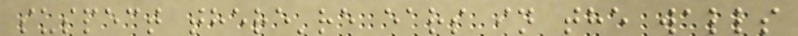suspect there're ears in the walls
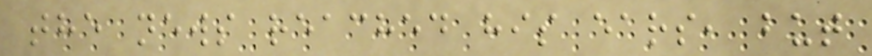the news reached his ears, but
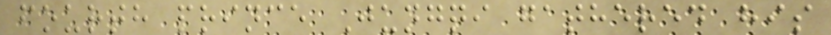fourth prince Jungqi gathered his
